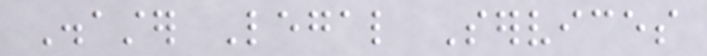Disaster Legal Services
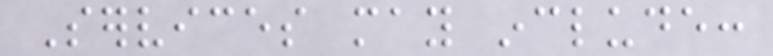Services may include:
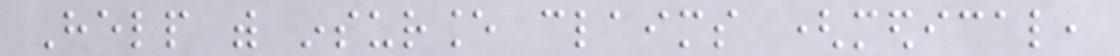Help with insurance claims (medical,
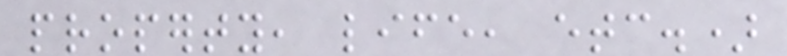property, life, etc.)
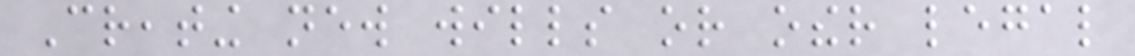Creating new wills or other legal
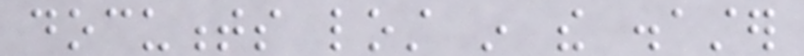documents lost in the disaster
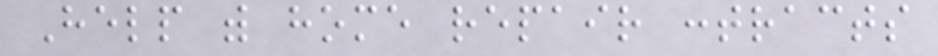Help with home repair contracts
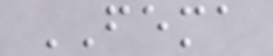FEMA
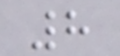8
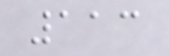113
